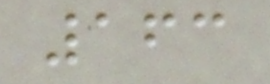163
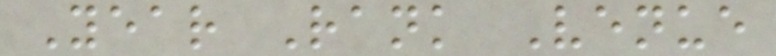Year Rank Venue
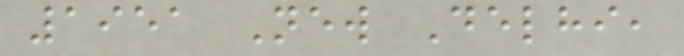1951 New Delhi,
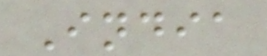India
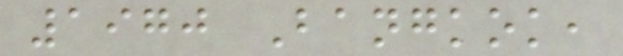1970 Bangkok,
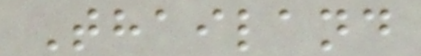Thailand
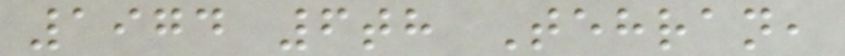1974 6th Tehran,
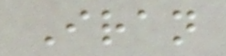Iran
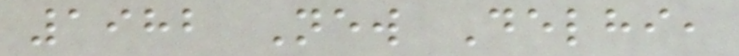1982 New Delhi,
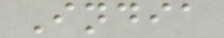India
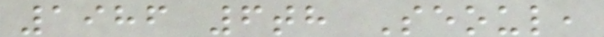1986 6th Seoul,
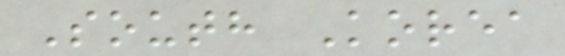South Korea
